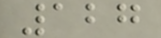127
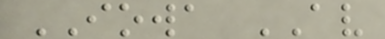IOWA AV
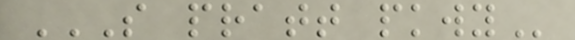S PRATT PKWY
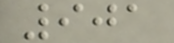901
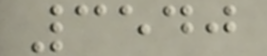3540
